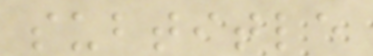subtitle
